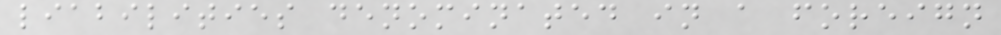liabilities denominated in a foreign
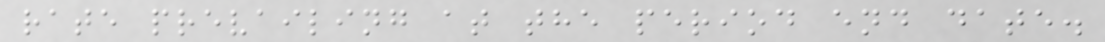rate prevailing at the period end date.
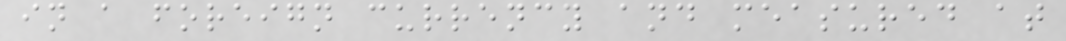in a foreign currency and measured at
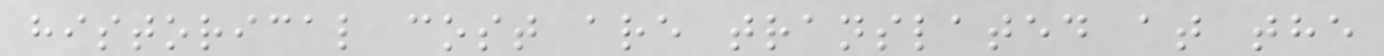historical cost are translated at the
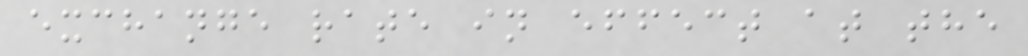exchange rate in effect at the
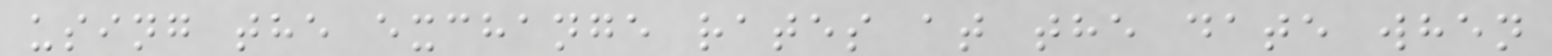using the exchange rates at the date when
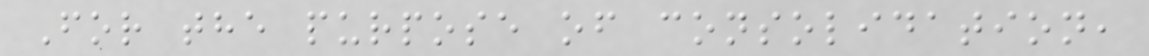For the purpose of consolidation,
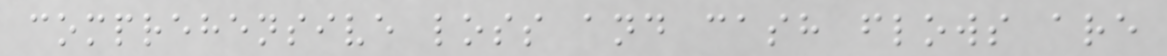comprehensive loss and cash flows are
